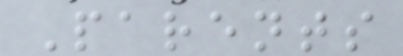Parents
